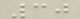30
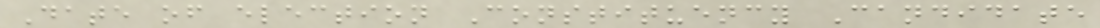Date of election Constituency Candidate
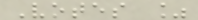Votes %
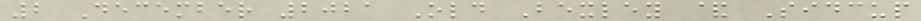2 December 2021 Old Bexley & Sidcup
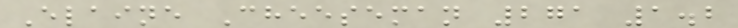Elaine Cheeseman 271 1.2
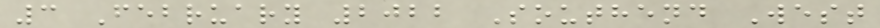3 February 2022 Southend West
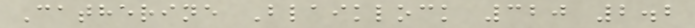Catherine Blaiklock 320 2.2
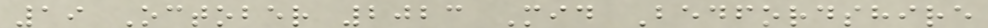19 October 2023 Mid Bedfordshire
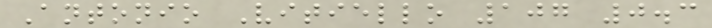Antonio Vitiello 107 0.3
